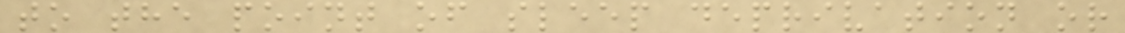to the point of sleep deprivation or
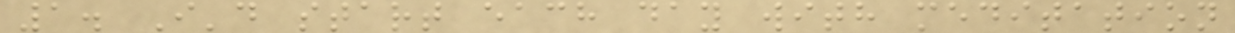1. I'd start each day with meditation
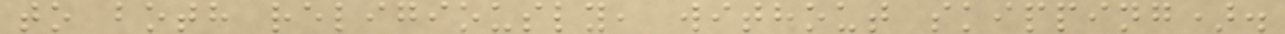to both religiously, without skipping).
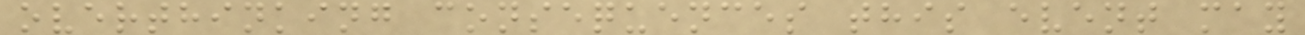overthinking consequences this event may
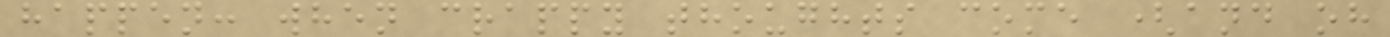happen: when crappy thoughts come (and oh
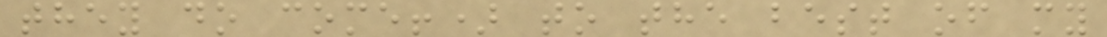they do come!) to the best of my
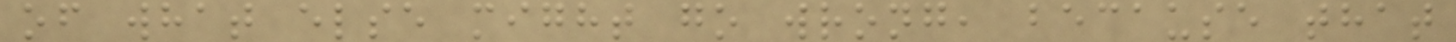of what else might go wrong, because that
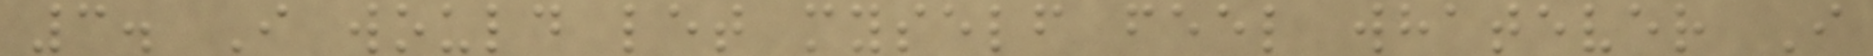3. I would let myself feel whatever I
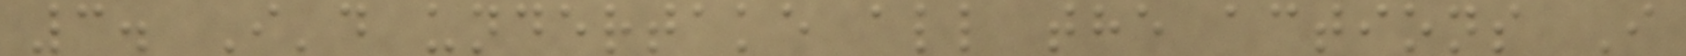3. I'd undertake all the actions I
